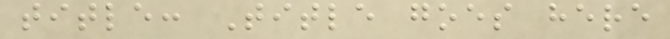title: Title goes here
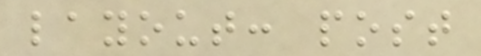layout: post
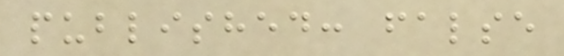published: false
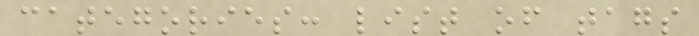categories: list of tags
